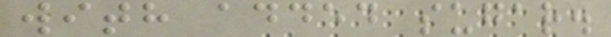with added sugar.
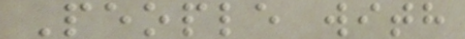People with
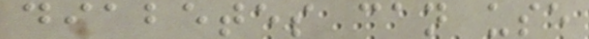diabetes can use
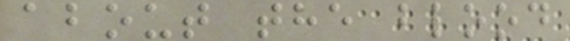about the blood
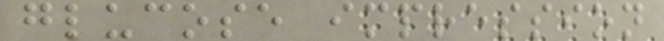glucose impression
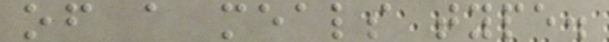of a meals type.
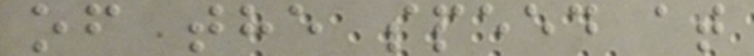of the speed at
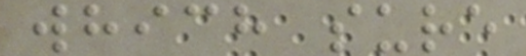which sure
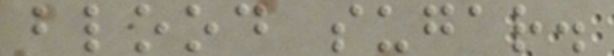blood sugar.
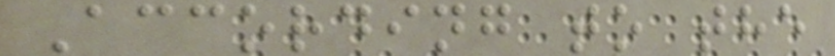According to the
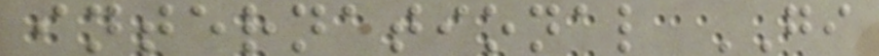international GI
